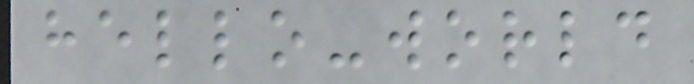hello-world
